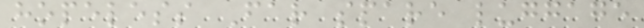hopeless Far spare luggage
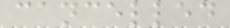cancelled
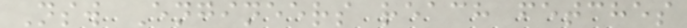Nsw Engineers reach fetches
